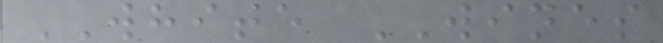WHITE WINES
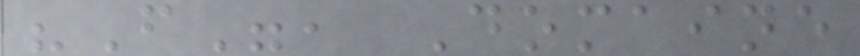"F", Domaine
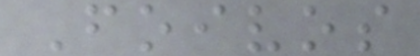Foivos
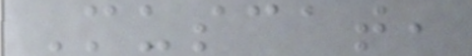Muscat,
